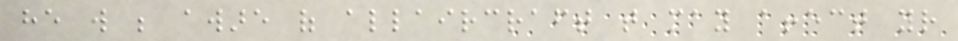he will be aware of allaircraft that may affect your
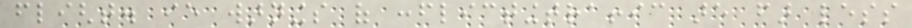flight. ie warnings of conflictingtraffic are far less
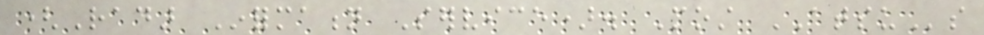(Radar Information Service). Most ATSUs
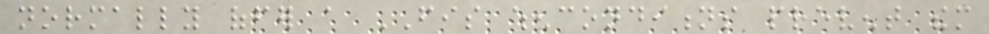normally offer a FIS whenconditions prevent them
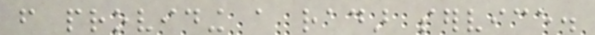from providing a radar service.
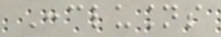Conclusions
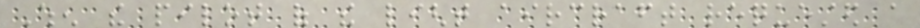When the pilot of the light aircraft requested a
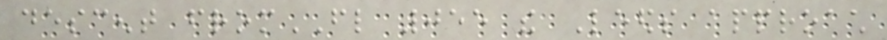descent fromFL 055 the Leeds approach
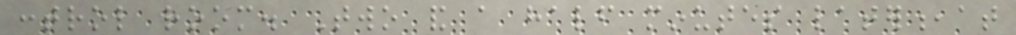control room. Two and a half minutes later,at
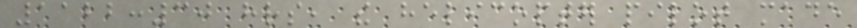1122:30 hrs, the helicopter pilot made
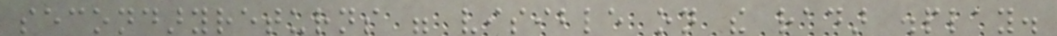secondaryreturns were visible on the radar display.
